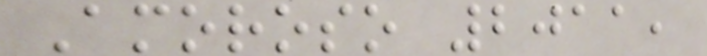Amoroso 2011,
